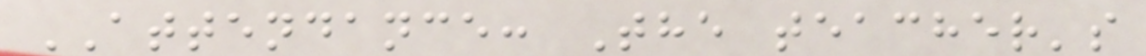ATTENDANCE: The teacher's
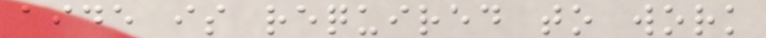aide is required to work
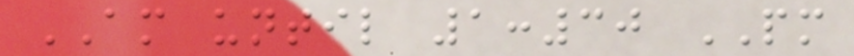AM until 1:30 PM
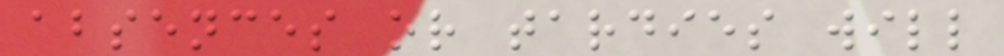absences or tardies will
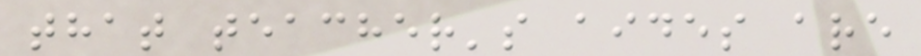that teacher's aides are
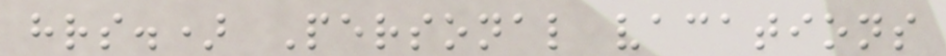hrs.) Personal vacations
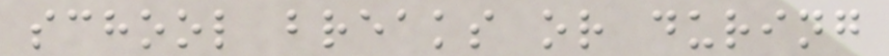school breaks or during
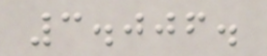3.006.
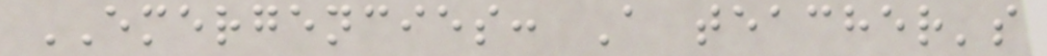EMERGENCIES: A teacher's
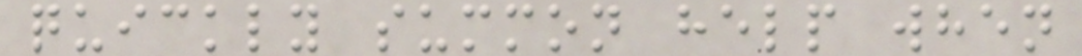quickly summon help when
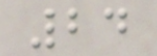24
